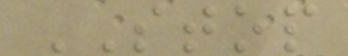STOP
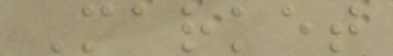Market
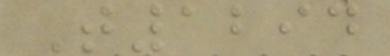T1294
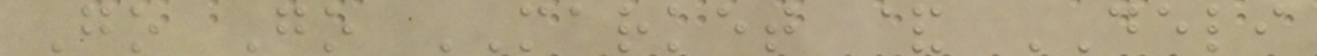Go Go MARKET & DELI
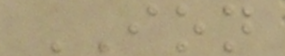ION
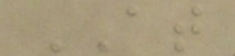AT
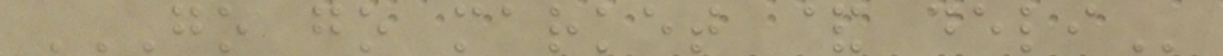GO GO MARKET & DELI
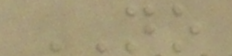NO
